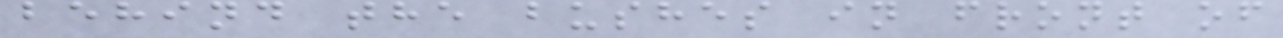behind the bushes in front of
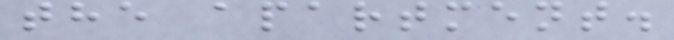the apartment.
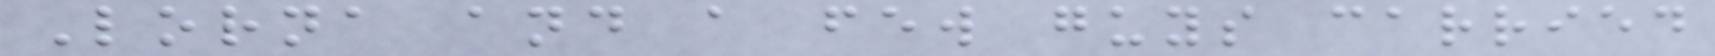Lorna and a few guys carried
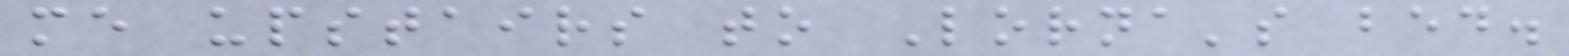me upstairs to Lorna's bed.
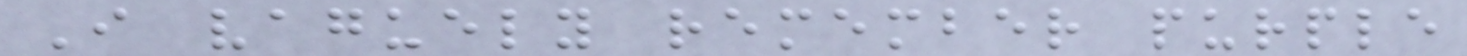I vaguely remember purple
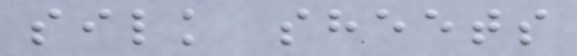silk sheets
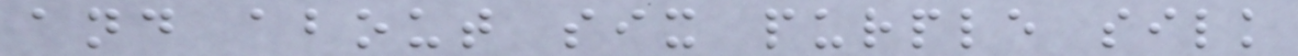and about six purple silk
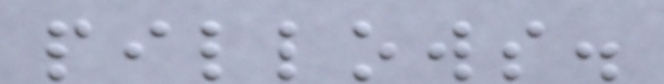pillows.
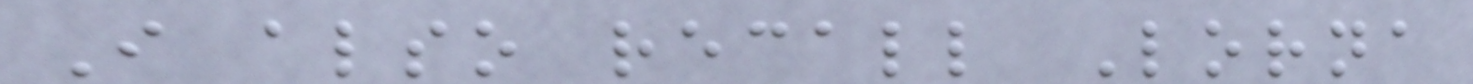I also recall Lorna
